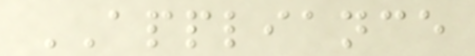APPLIANCE
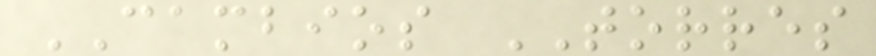CAMBIOS TORRES
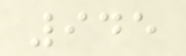945
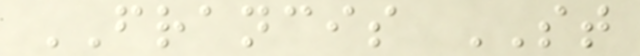FRANCIS ST
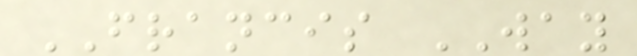FRANCIS WAY
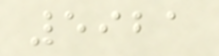5921
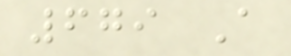679 A
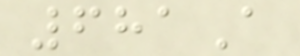681A
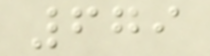679
